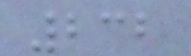232
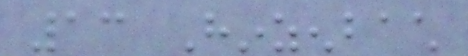13 Hinzenbach
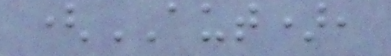(AUT),
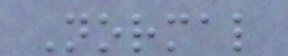Normal
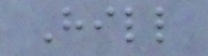Hill
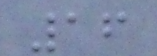16
